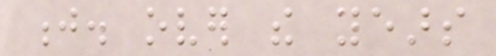j. over the years
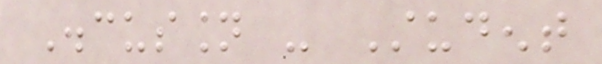Discussion - Student
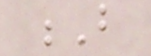B
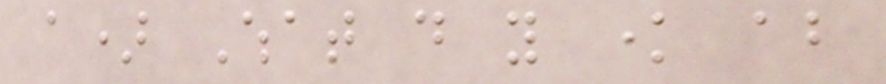a) What do you know about
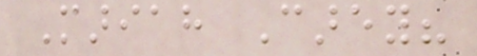Mariah Carey?
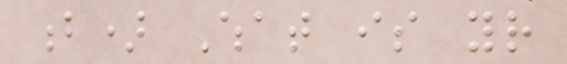b) What is your
